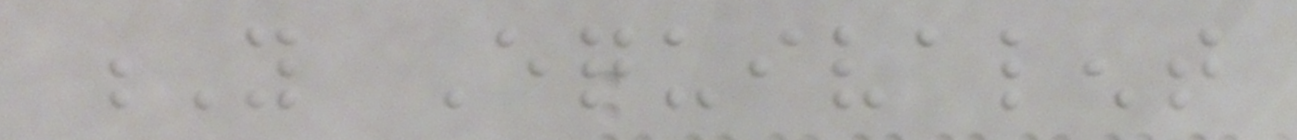Y Equivalent
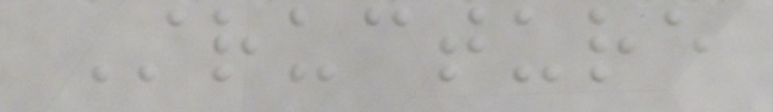Structure
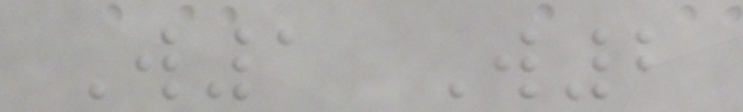W1 W2
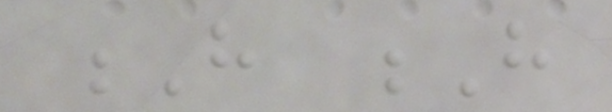H H
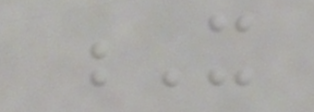X
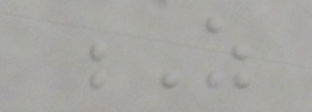Z
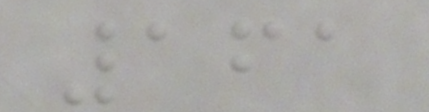161
